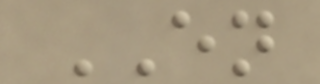EN
